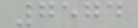7574
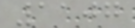1107
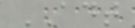ADT
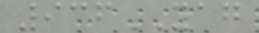936YAG
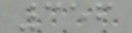356
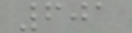601
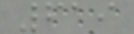619
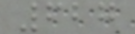627
